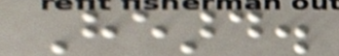Heard.
